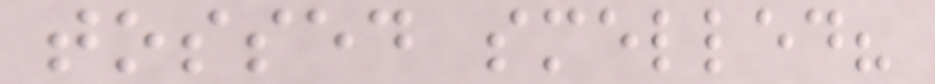tossed smelled?
